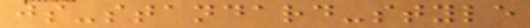js-standard-style
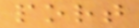port
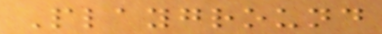Playground
